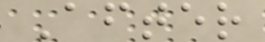After
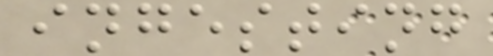ingesting
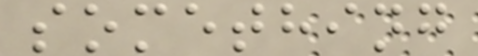something
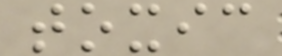toxic
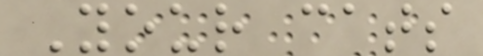Your cats
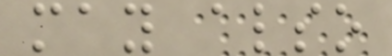may also
